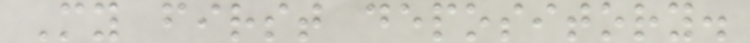My first depository.
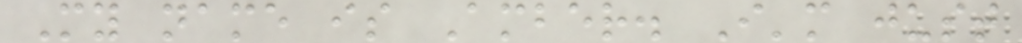My name is Amber. I'm just
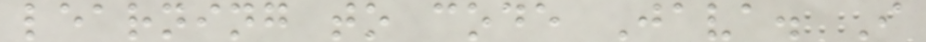learning to code Java. I
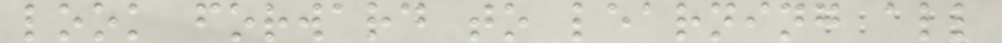look forward to learning all
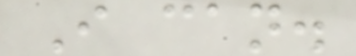I can.
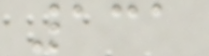131
